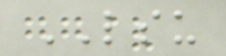LSU
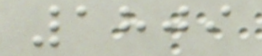1809
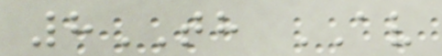8TH AV
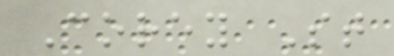Corey St
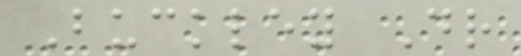Buckley Dr
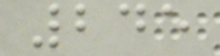245
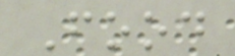Food
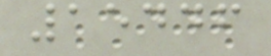15446
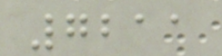7211
